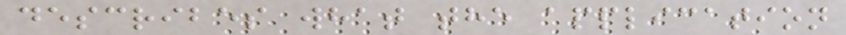describes what the application
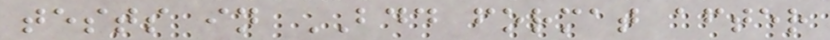tests in BDD format after
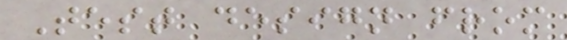Test design from
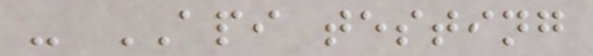- API testing
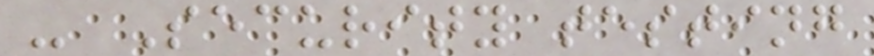- Security testing
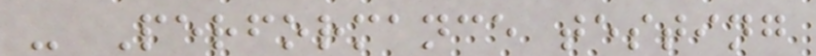- Performance testing
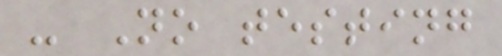- No testing
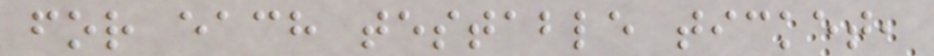for each testable ticket,
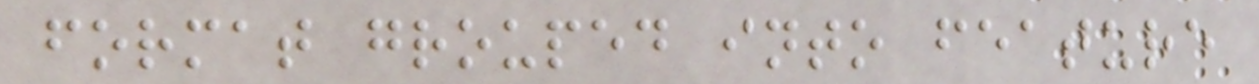format grouped into feature
